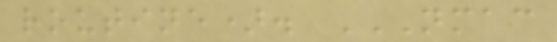routine). NMAC
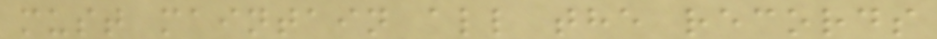must maintain all the records
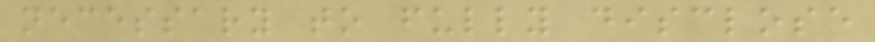necessary to fully disclose
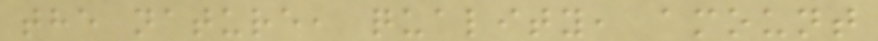the nature, quality, amount
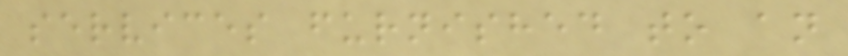services furnished to an
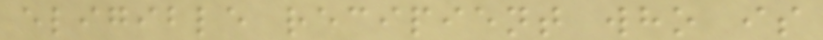eligible recipient who is
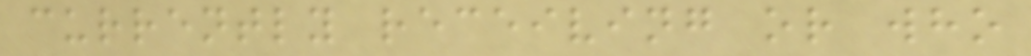currently receiving or who
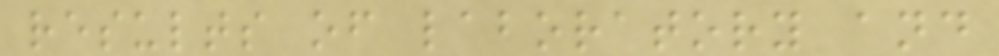results of laboratory and
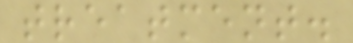treatment.
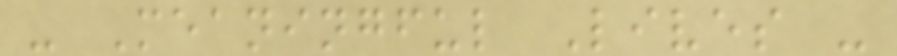- Meaningful Lives -
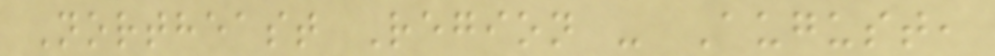Northeast Region - August,
